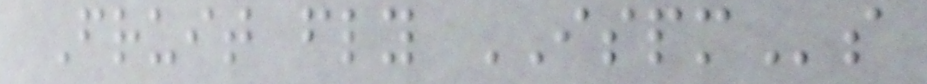Fruit fly ISPMs
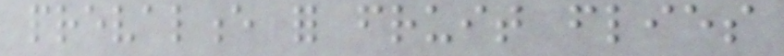prevalence for fruit flies
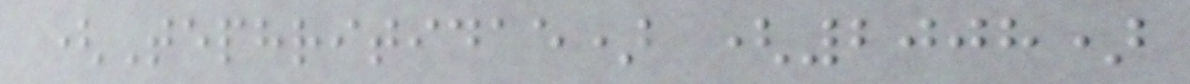(Tephritidae) (2008)
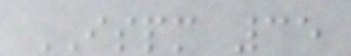ISPM 35
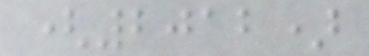(2012)
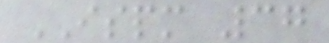ISPM 37
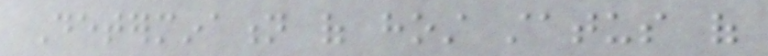Determination of host status of
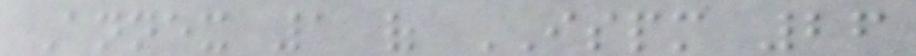Annex 1 of ISPM 26
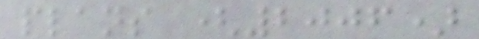plans (2006)
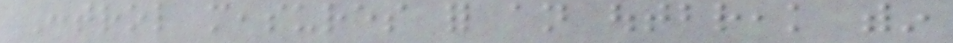Control measures for an outbreak within
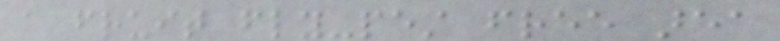a fruit fly-pest free area
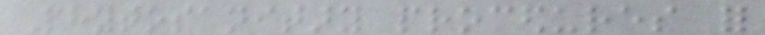Phytosanitary procedures for
